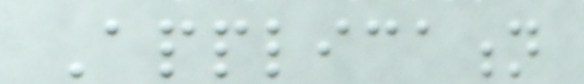Application
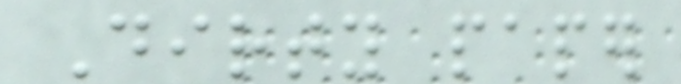Dirty paper
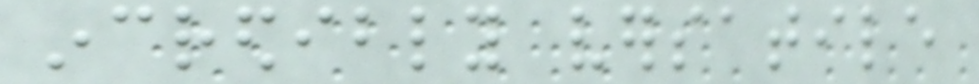incredibly versatile
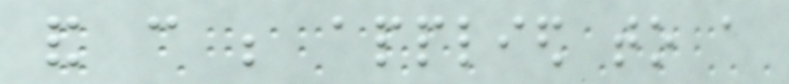and can be applied to a
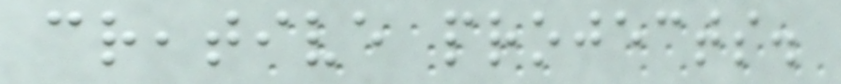creative projects.
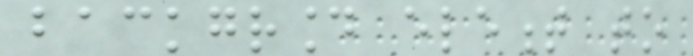background element to
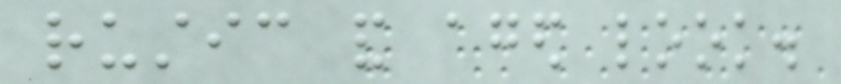rustic and aged look.
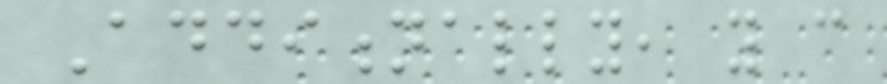Additionally, you can
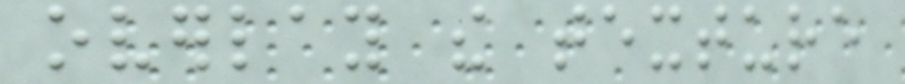overlay the texture
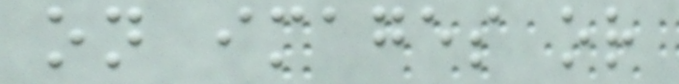on images or
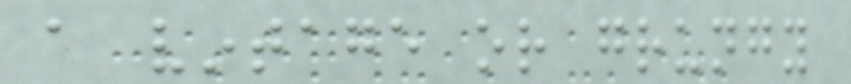a vintage or grungy
